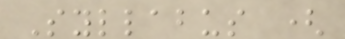Syllabus (
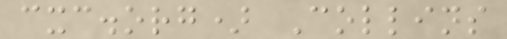cxc.org) Collins
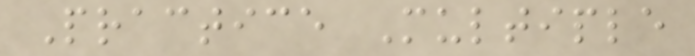Practice Multiple
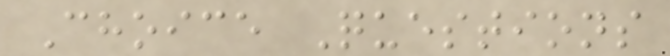Choice Questions
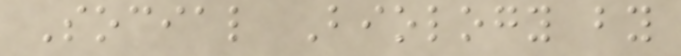Social Biology by
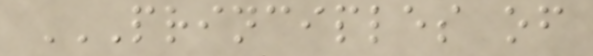PRINCIPLES OF
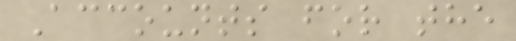Accounts for the
